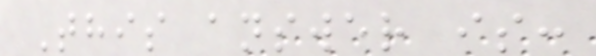This answer is:
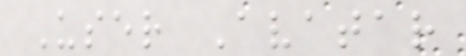User Avatar
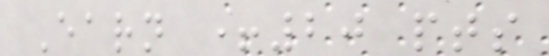Earn +20 pts
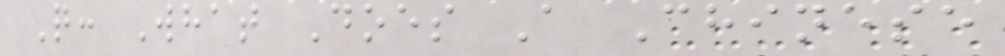Q: What Does A Chinese
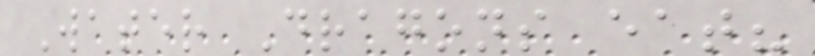Water Dragons eat?
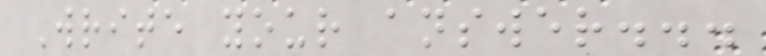Write your answer...
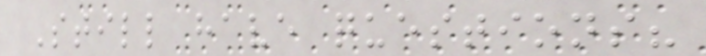Still have questions?
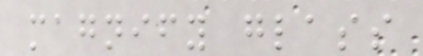magnify glass
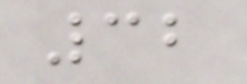32
